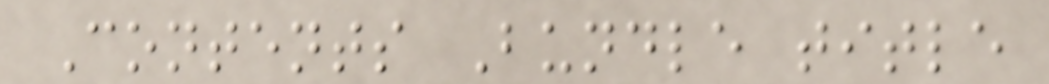Contents Bundle title
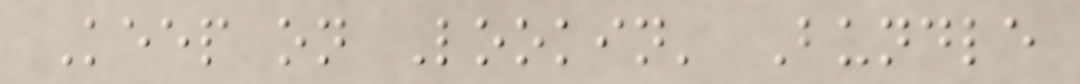Keep on Lookin' Bundle
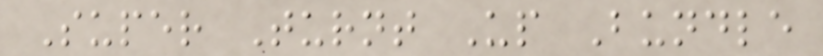Super Turnt Up Bundle
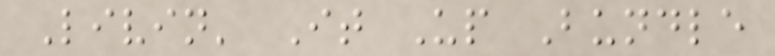Livin' It Up Bundle
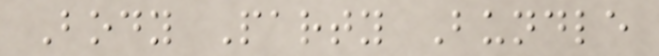Body Party Bundle
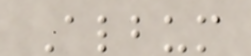Album
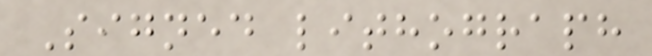Signed lithograph
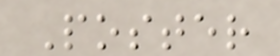Poster
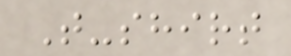T-shirt
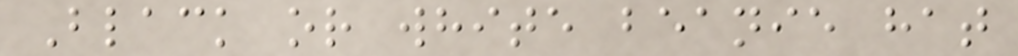Black or white beanie hat
